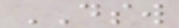DSW
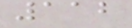112
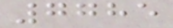7785
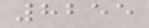8255
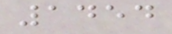1454
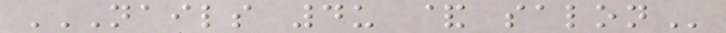NAILS 4U & SALON
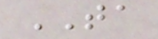TA
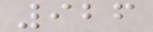926
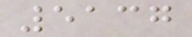5137
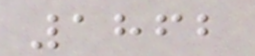1862
